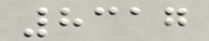8317
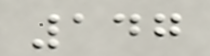147
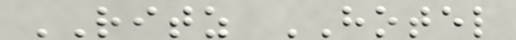RITZ HOTEL
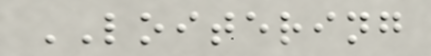LOITERING
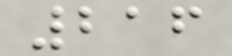216
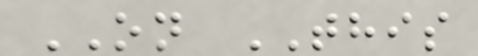ON THIS
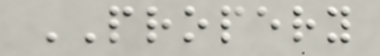PROPERY
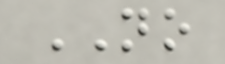NO
